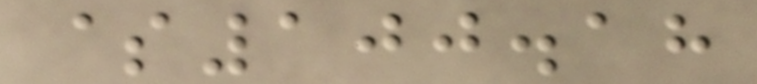$100.18
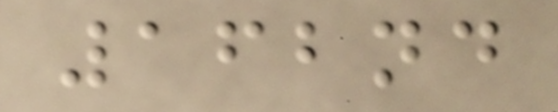162nd
